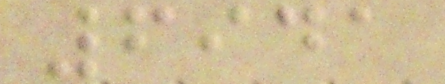6941
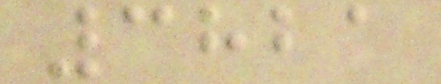3821
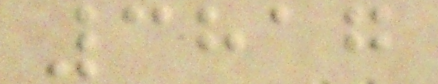3817
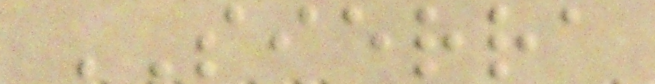SIERRA
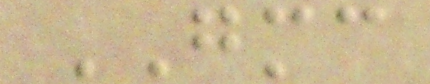GMC
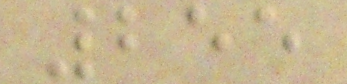255
